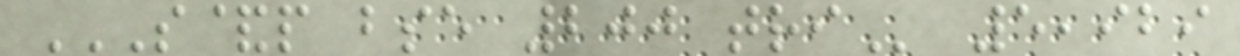S&P BSE 200 TRI 5,929
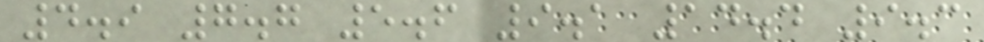4.9 7.7 5.6 9.1 14.4 9.3
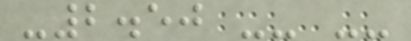-2.50 -- --
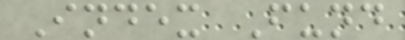Index Fund
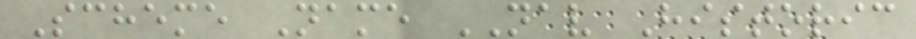Scheme Name NAV Historic
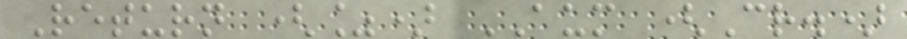Return (%) AUM (Cr.)
